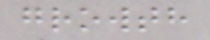growth
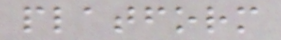platform
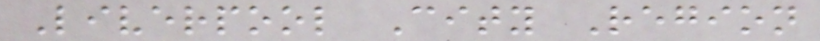Liverpool City Region
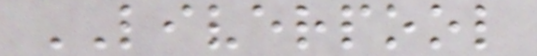LIVERPOOL
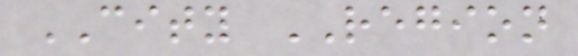CITY REGION
